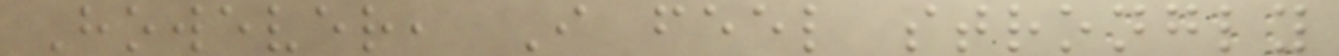However, I feel strongly
